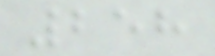258
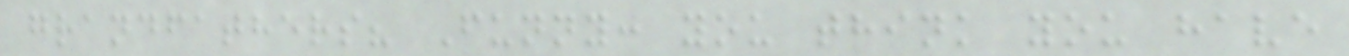grandfathers? Funny: you think you have
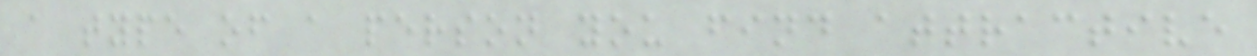a type of a person you find attractive
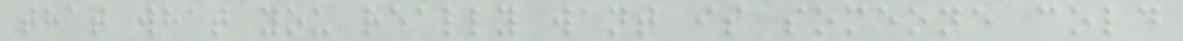that what you really want is someone cold
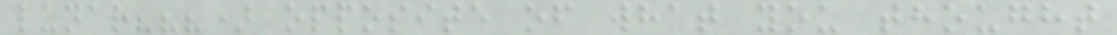lunar???) opposite of what you thought
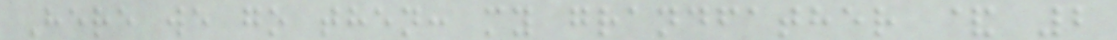Here we go then: my grandfather & 2
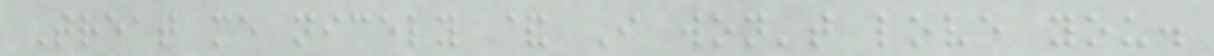Treat me nicely & I won't love you.
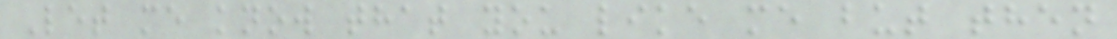Let me know that you like me but then
